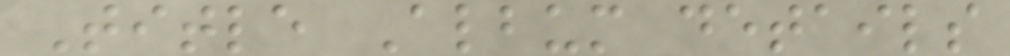Title Album details
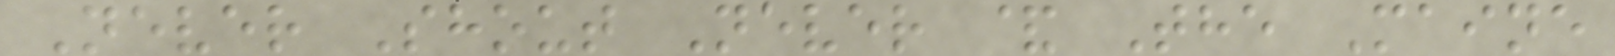Never Shout Never & The Maine
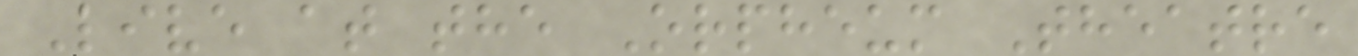Live at the Orpheum Theatre
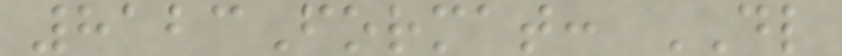8123Format: DL
